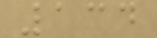134
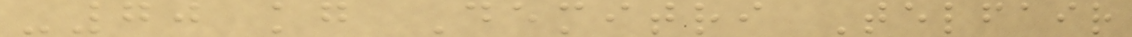-70 kg Demitri Telfair
